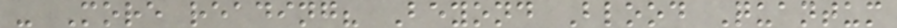- More reading? Beyond Blood Quantum
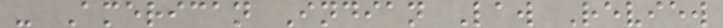- American Indian Law Review
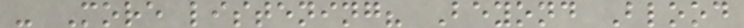- More listening? Beyond Blood
